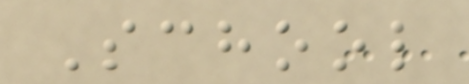School
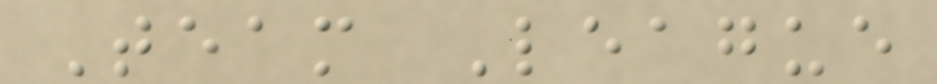Team League
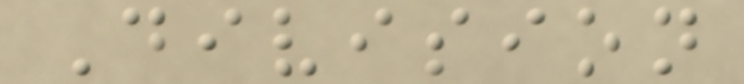Division
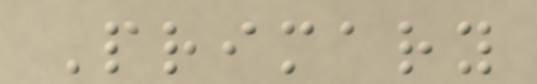Primary
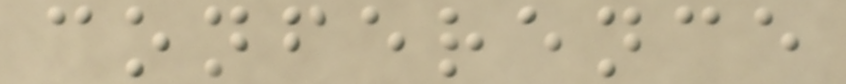conference
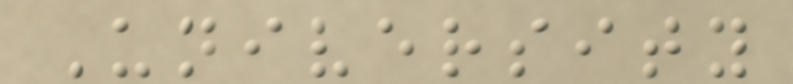University
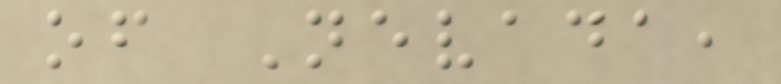of Nevada,
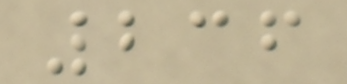236
